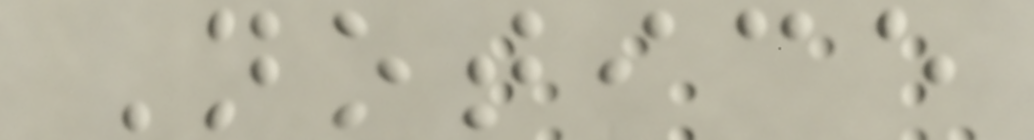Notice
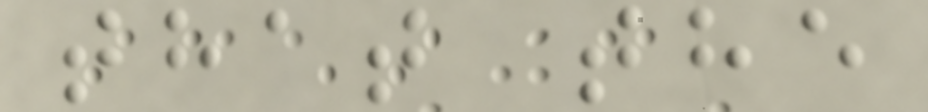that the
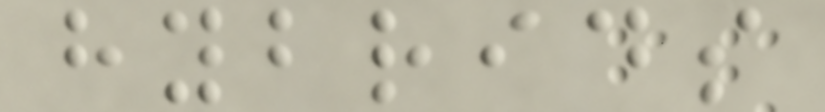hybrids
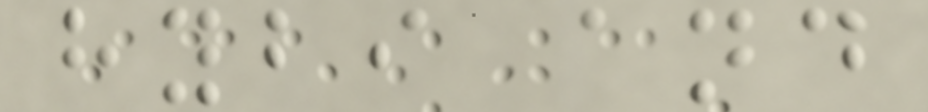hybi and
